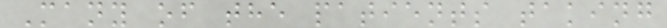Many of the patients taking
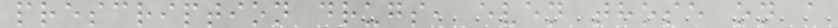prescription drugs, even those on a
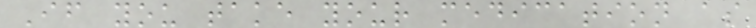If you take your medication as
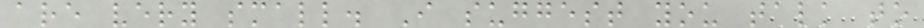are very small. I suggest you talk to
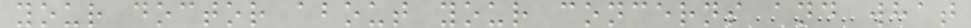your doctor about your concerns and what
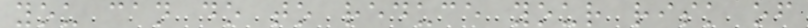you can do to reduce your risk of
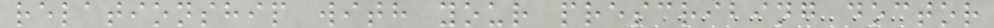relationship with your prescribing doctor
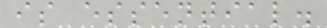is essential.
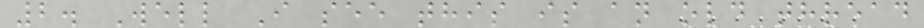2. Well I see this is an old thread
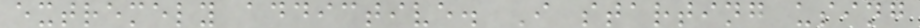extremely addictive. I starting using
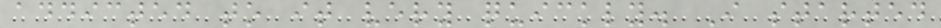addicted to it very quickly. I started
